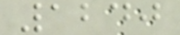1240
